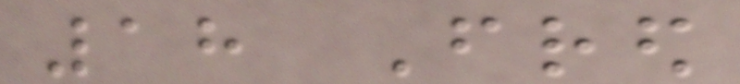18 Fred
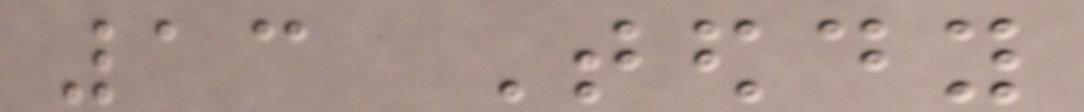13 Teddy
